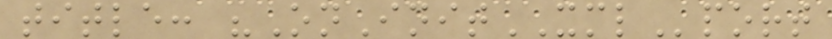title: "OnInitXMLport
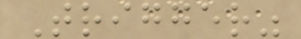Trigger"
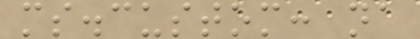ms.custom: na
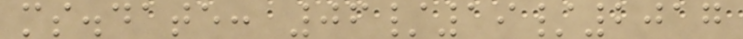ms.date: 06/19/2017
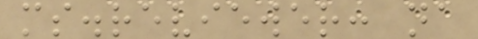ms.reviewer: na
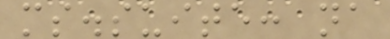ms.suite: na
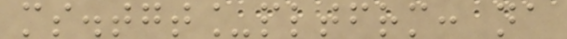ms.tgt_pltfrm: na
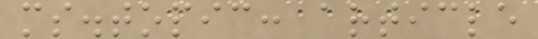ms.topic: article
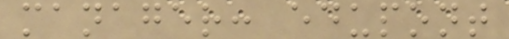manager: edupont
